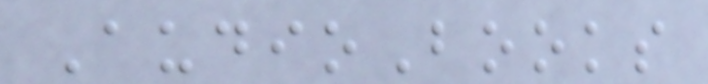AudioBooks
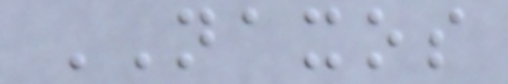NAXOS
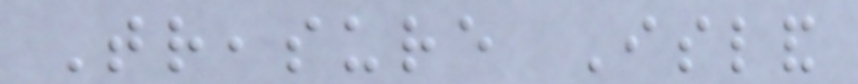Treasure Island
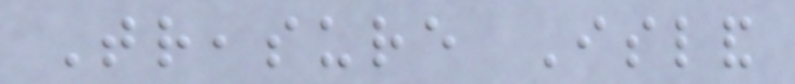Treasure Island
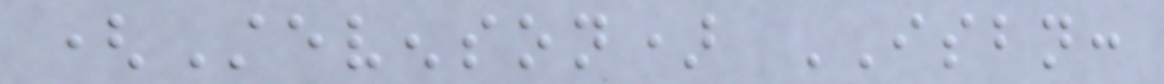(Stevenson) ISBN:
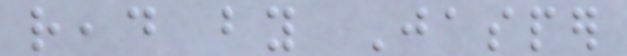read by Jasper
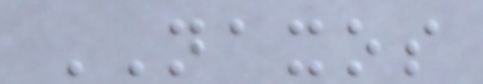NAXOS
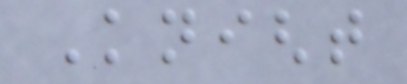Knight
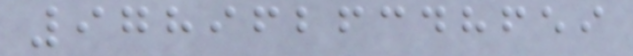9789626348659
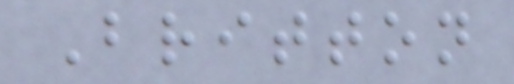Britton
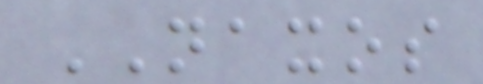NAXOS
